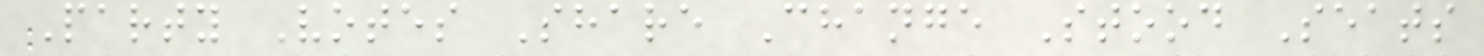Party Votes Share Change Stood Seats
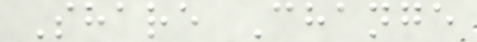Share Change
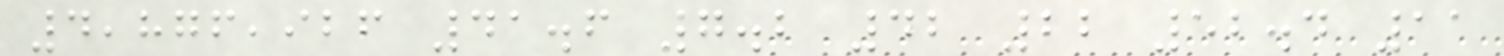4,876,926 41.6 7.2 42 22 52.4 11
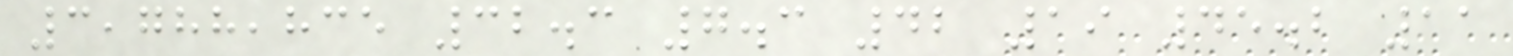3,788,835 32.3 7.3 42 19 45.2 11
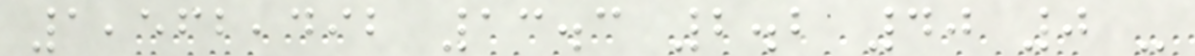1,562,492 13.3 2.2 40 0 -
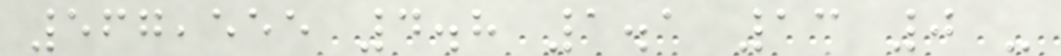567,555 4.8 1.1 13 0 -
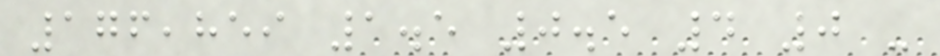176,859 1.5 0.5 4 0 -
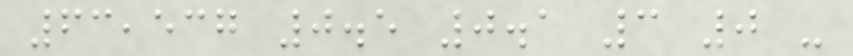63,537 0.5 0.1 3 0 -
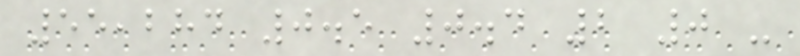55,284 0.5 0.4 2 0 -
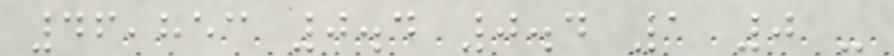46,853 0.4 0.4 1 0 -
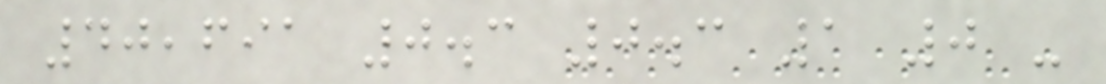40,691 0.3 0.3 1 0 -
